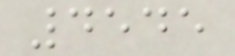4545
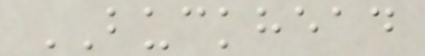BUCKHEAD
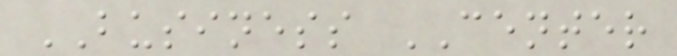BUSINESS CENTER
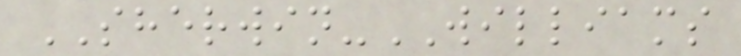SHERWIN-WILLIAMS
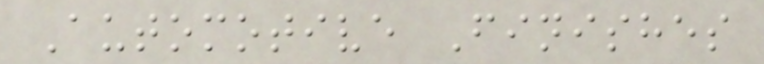Automotive Finishes
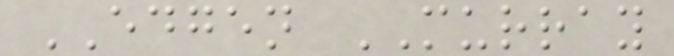EDGEN MURRAY
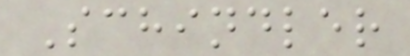Schindler
